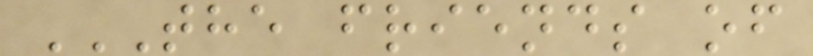THE FRIENDS OF
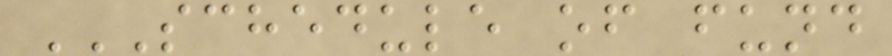SCHEDULE OF FUND
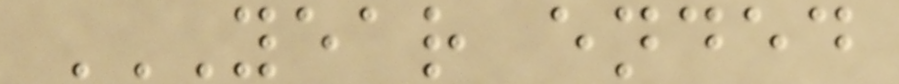YEAR ENDED
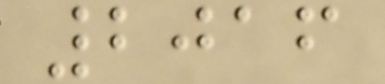2016
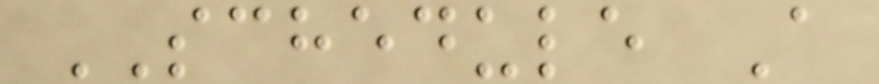SCHEDULE A
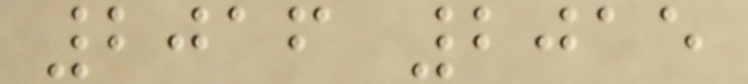2016 2015
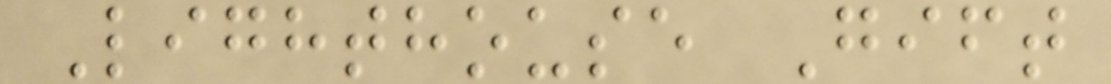Lighthouse Gift
